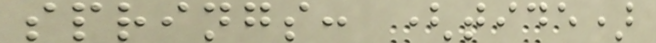springs: (tide)
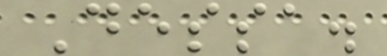Dessa.
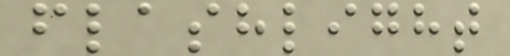flashlight
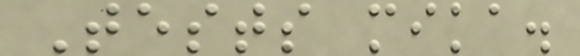Tests mika.
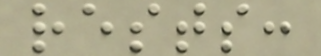rests:
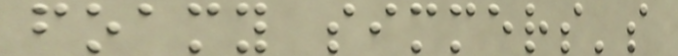foamy simmers's
